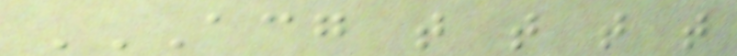ACG T T T T
